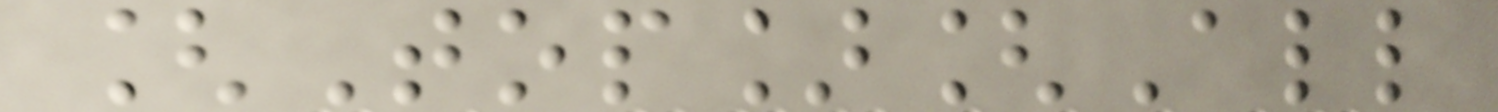[Top][All
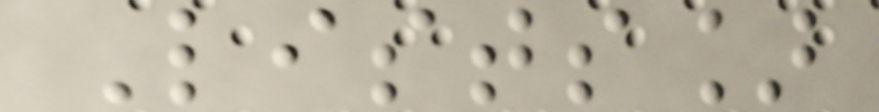Lists]
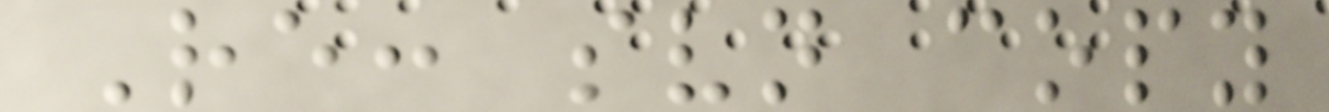Re: svn copy
